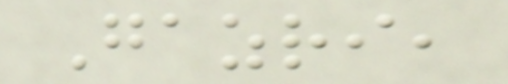Gazri,
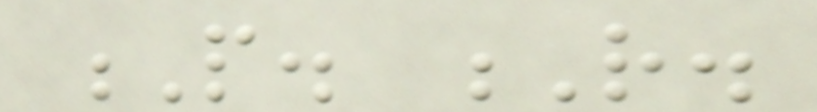P. R.
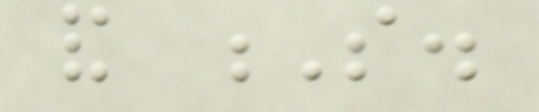and S.
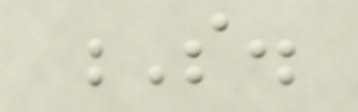S.
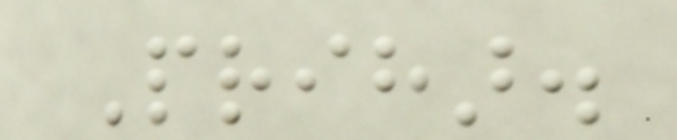Prihar.
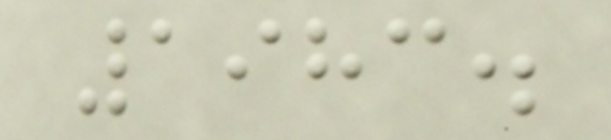1983.
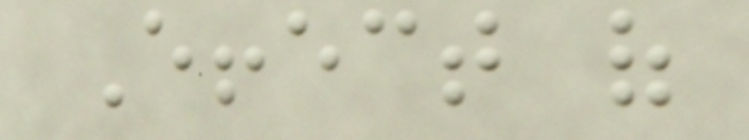Effect of
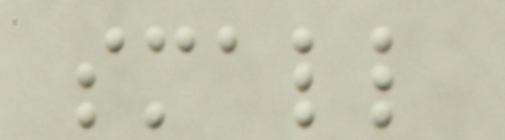small
